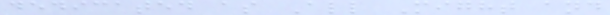dedicated as All Might and
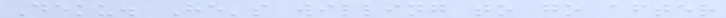Deku. He's willing to go after
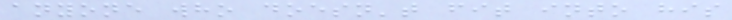anyone who doesn't fit into his
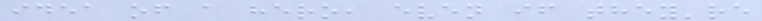idea of a hero, even if they're
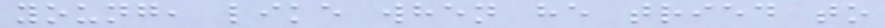young, like when he tried to
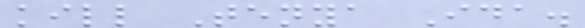kill Tenya Ida.
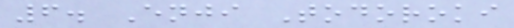6. Enji Todoroki
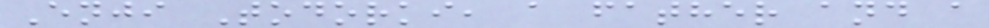Enji Todorki, a father and a
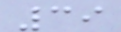39
